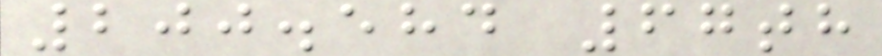200.584 67th
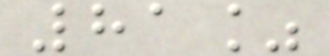81%
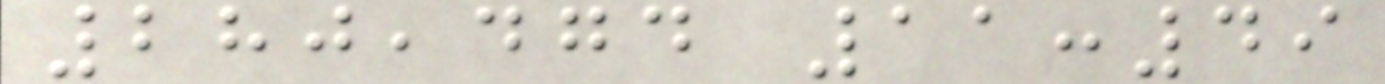280,474 11:49
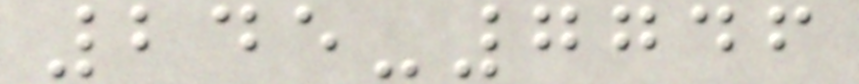245-7746
